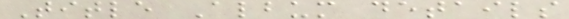Title Album details
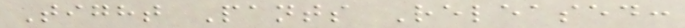Tight Pants Released:
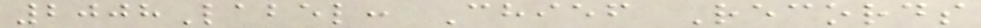2008Label: Chief Records
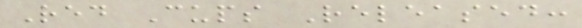Red Cups Released:
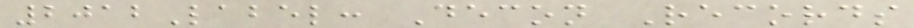2012Label: Decon Records
